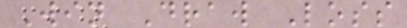Win Draw Loss
